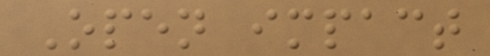Open impact
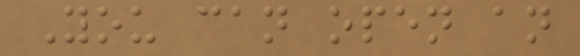You can open an
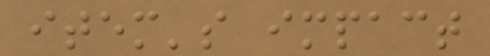item's impact
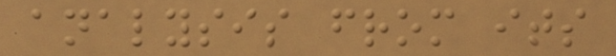analysis from its
